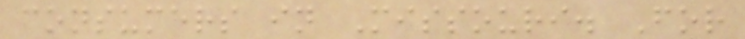consumers in Missouri. For
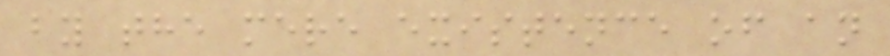by the mere existence of an
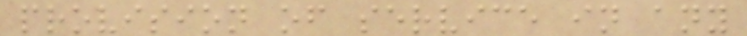provision of service in any
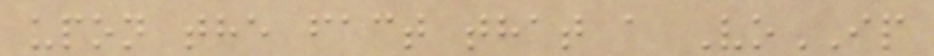upon the fact that a VoIP
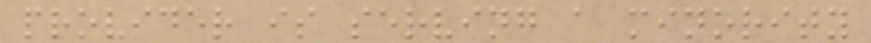provider is serving a minority
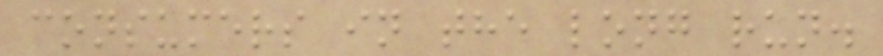consumers in the long run.
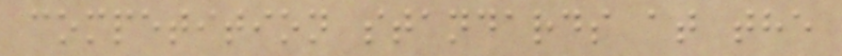competition standards at the
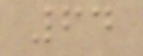64
